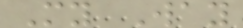My Way
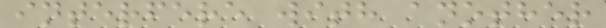interfere with another
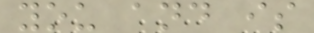you and is
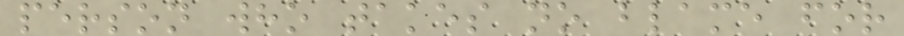person who takes no blame for
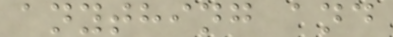anything and
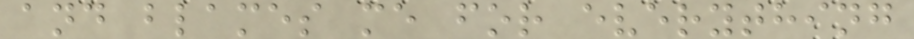and blames me for everything
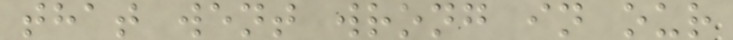that went wrong in our
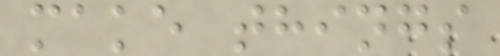make things
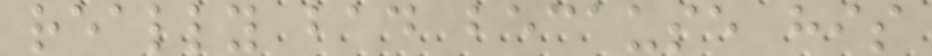really bad because his
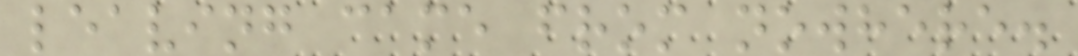leaving came from nowhere.
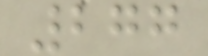277
